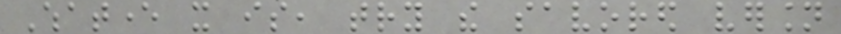Whatever it is, try the savored version
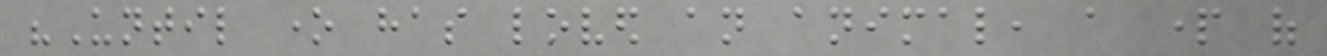"Until one has loved an animal, a part of
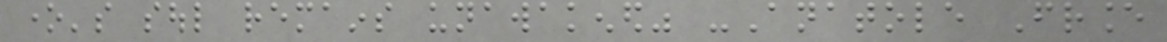one's soul remains unawakened" -Anatole France
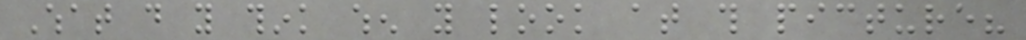What do you think when you look at this picture?
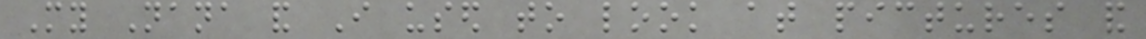My Nana and I used to look at pictures and
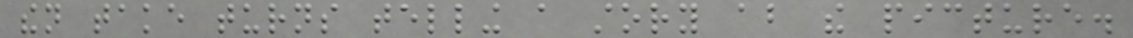then take turns telling a story about the picture.
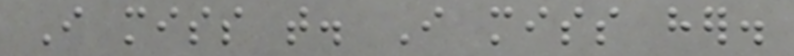I miss that. I miss her.
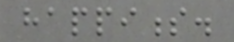happiness.
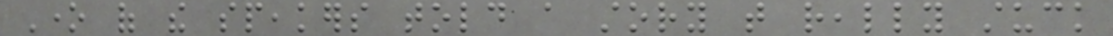One of the speakers told a story that really stuck
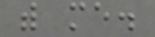with me.
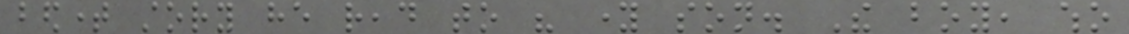bedtime story he read to his young son. The boy, who
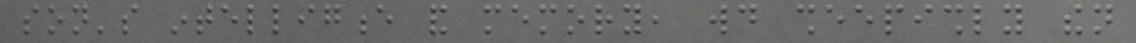son's intelligence and memory, would sheepishly then
